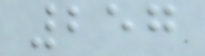257
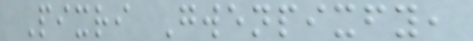Pixri Gwenpixfy,
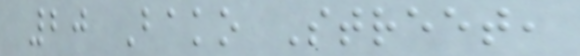20 Bako Street,
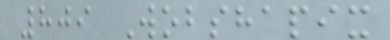809 Wobshapix
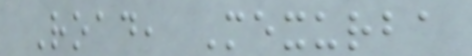Road, Mexurba
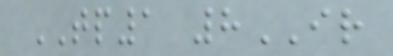TP1 8IR
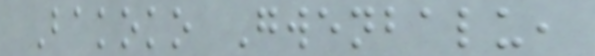Bakoko Gwenbalu,
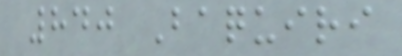840 Baquiri
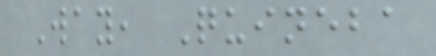Way, Quineba
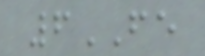6FE
